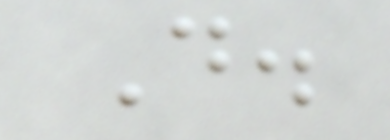D.
